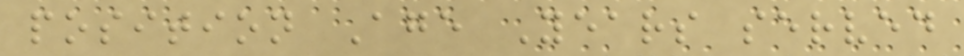position Age Years served
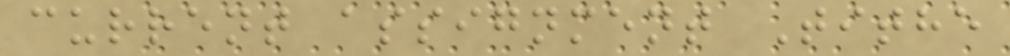current assignment Tithe
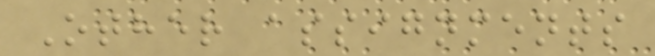Other assignments
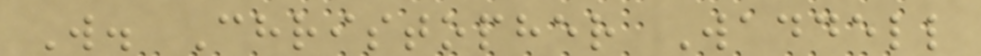W. Christopher Waddell
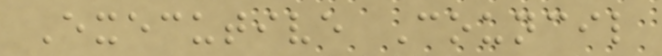Executive Council
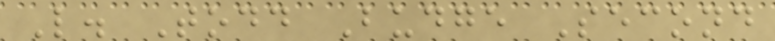L. Todd Budge Second
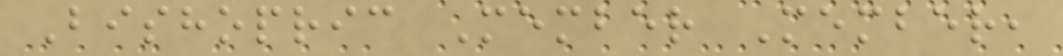Bishopric Member Member,
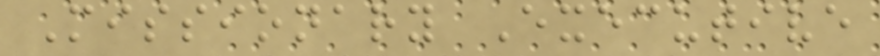Missionary Executive
